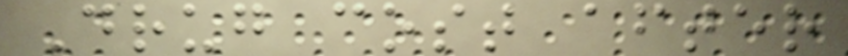Drug cost after
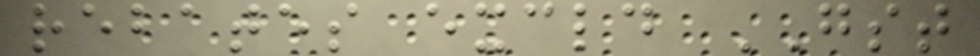rebates excld GST
